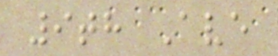9th Ave
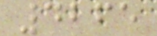4265
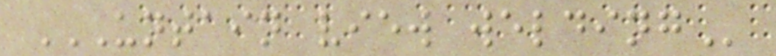UNTAIN VIEW WELDING
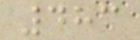483
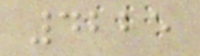4225
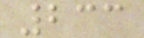233
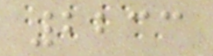2233
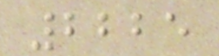2225
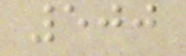500
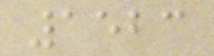1523
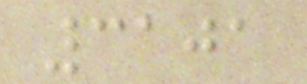3101
